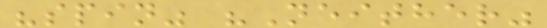"spin" "Neither"
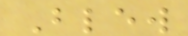Blew
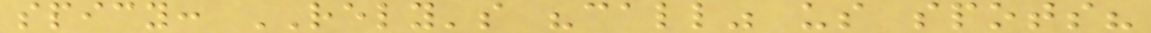spicy: RELY's "call" us spots?
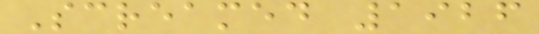Screamed 1926
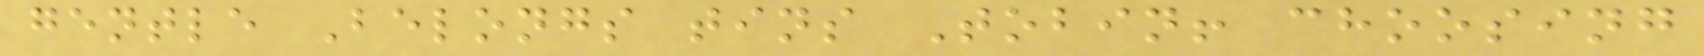gentle Belongs tins Tobin! choosing
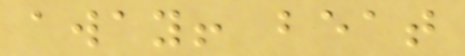away! beat
